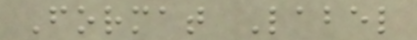Format Label
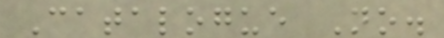Catalogue No.
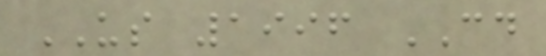US 1996 CD
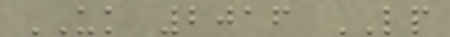UK 2016 LP
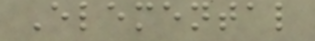Elemental
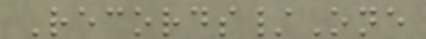Records/One
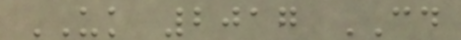UK 2017 CD
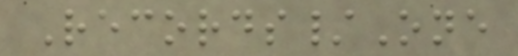Records/One
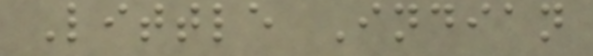Little Indian
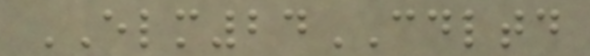ELM24CDLTD
